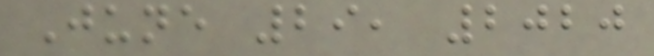June 29, 2020
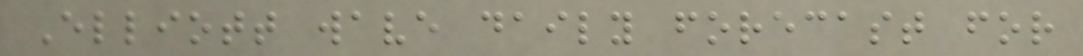Elliott wave daily forecast for
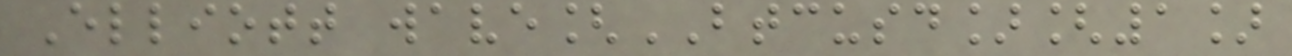Elliott wave[BTCUSD][1]
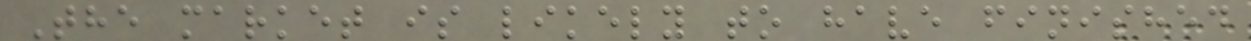The market is likely to have finished
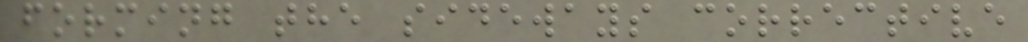forming the sideways corrective
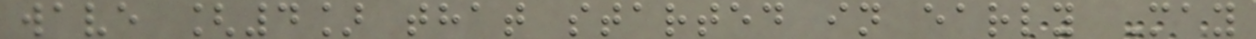wave [4] that started in early May
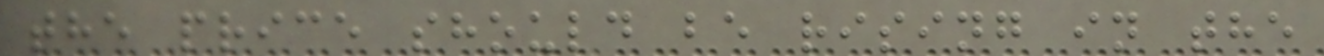the price should be rising in the
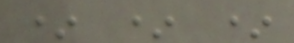* * *
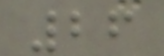26
